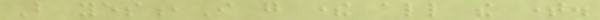But yes,I go there all the time.
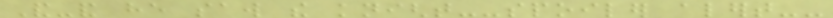And-and he saw the knight--spoiler alert--
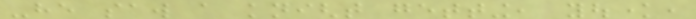-he saw a knight getting, youknow,
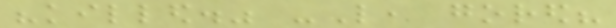"killed." -Like, gored?
